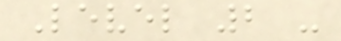Level 2 -
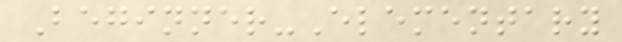Beginner-Elementary
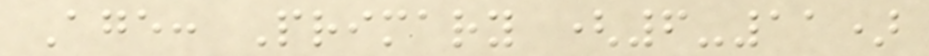Age: Primary (6-11)
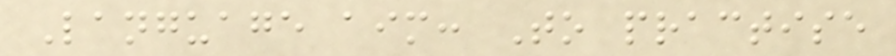Language aim: To practise
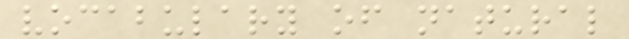vocabulary of natural
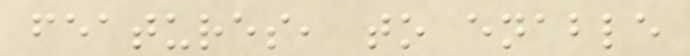features, to enable
